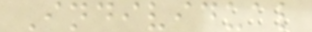Individual
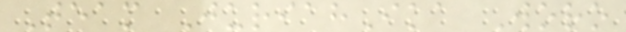Team JuriahIka Woro
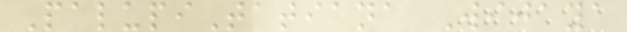PalupiTatiana Wijaya
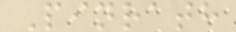Pinrath
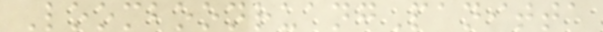LoomboonruangPanitta
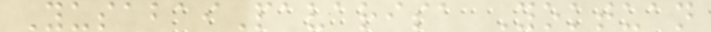YusabaiPavarisa Yoktuan
